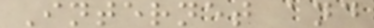Internet and
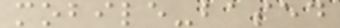mobile-based
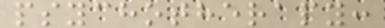psychotherapy:
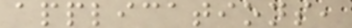applications,
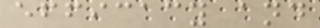efficacy and
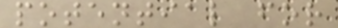potential for
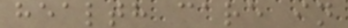health care in
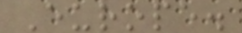Europe.
